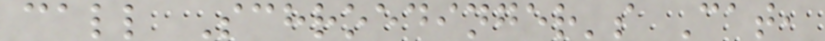call Schroedinger's Cat,
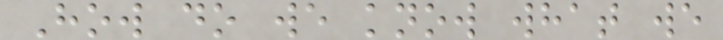How do we know what we
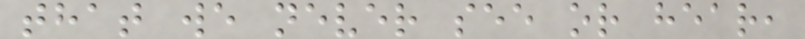that we never see or hear,
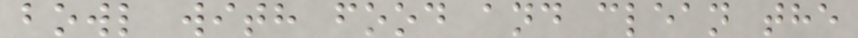bowl with food and clean the
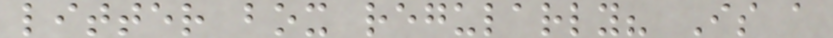litter box regularly? Is a
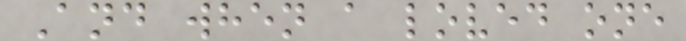And when a loved one
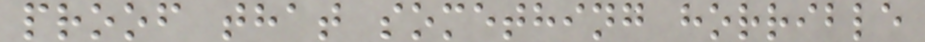proof that something horrible
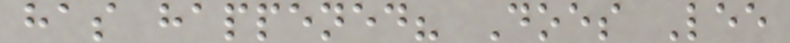has happened? Does Lee
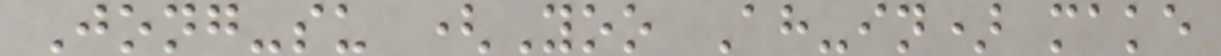Jong-su (Yoo Ah-in) make
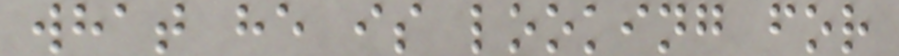what he is looking for
